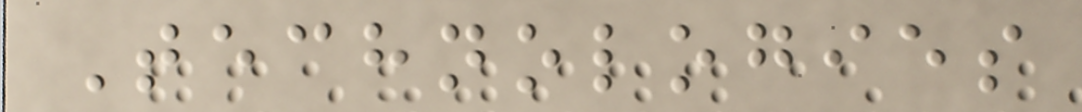Technologies
